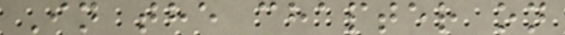In the chapter on
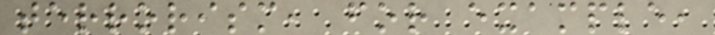terrorism, for example,
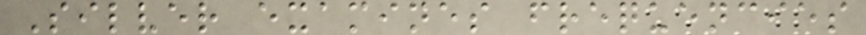Silver examines frequencies
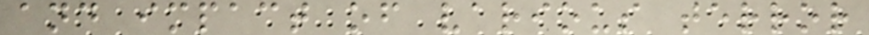and impact of various terror
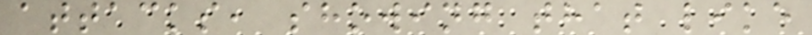attacks, showing that like
